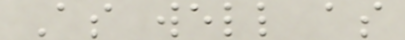As well as
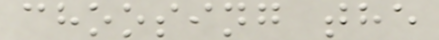choosing the
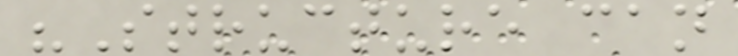"Structure can
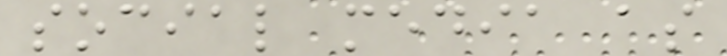social media as
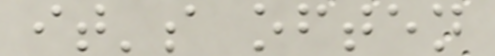it's often
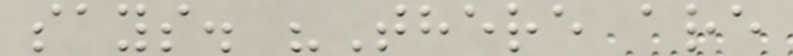says. "There are
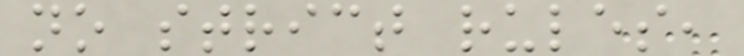no strict rules,
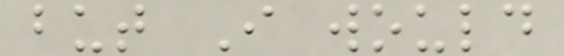but I would
